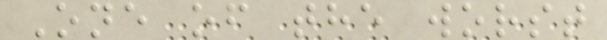One of the worst
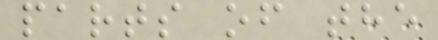parts of the
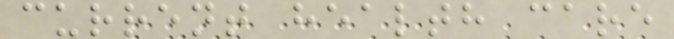current health care
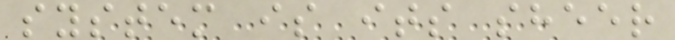system is its sheer
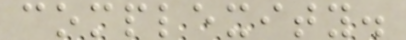complexity.
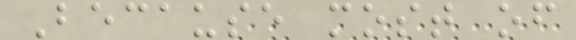Because most of
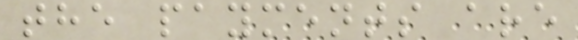the payments are
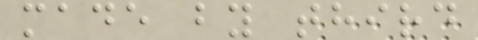made by third
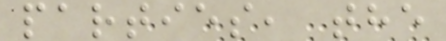parties, the
